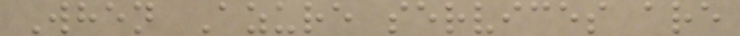When Azure services are
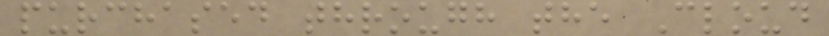purchased through the Cloud
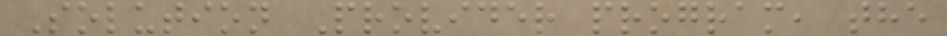Solution Provider program, the
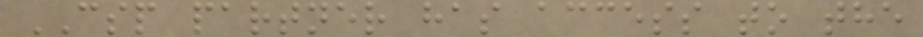CSP partner has access to the
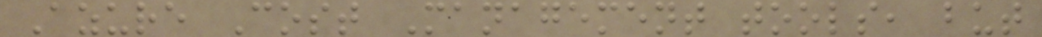Azure Cost Management tools, but
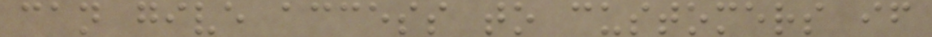can give access to customers if
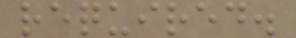required.
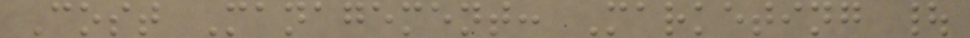Cost Management: Marketing |
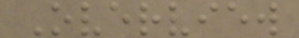Overview
